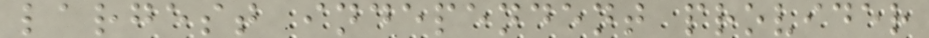largest independent provider
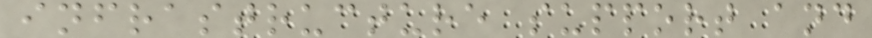infrastructure support and
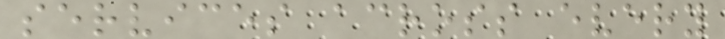services across every
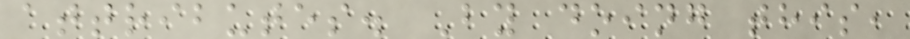attributes. By doing this,
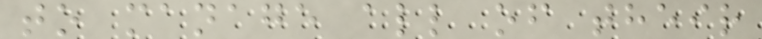to manage all of their
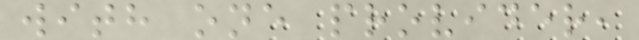with one provider,
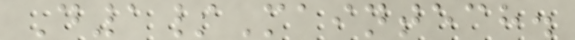D1/Maintech.
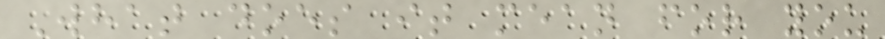What does it mean for you
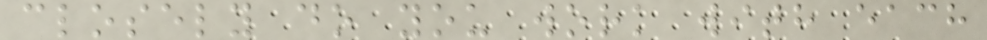closely do you work with each
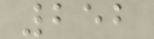252
